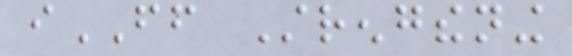iFF Strengthening
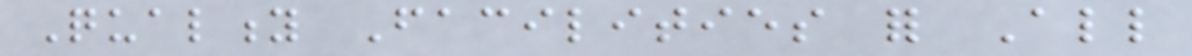Quality Facilities for All
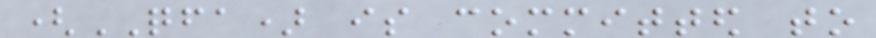(QFA) is committed to
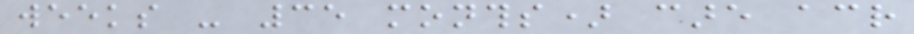weeks - 35 months) care across
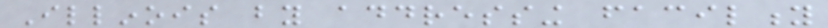Illinois by addressing facility
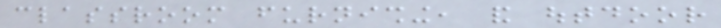classroom furnishing, and outdoor
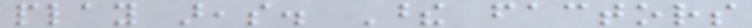play areas. These factors
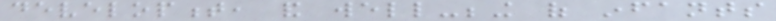development, and well-being of infants
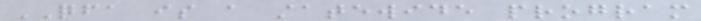QFA is a statewide program
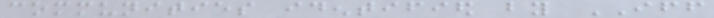communities identified by IFF
